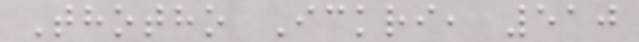Thotho Ickri, 510
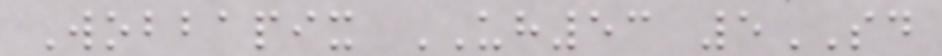Wobbapix UH53 5SD
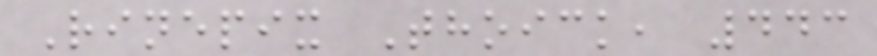Rinepix Thoick, 443
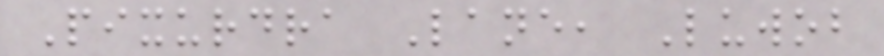Pixurdra Lane, Luwob
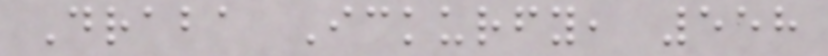Draba Ickurfy, 558
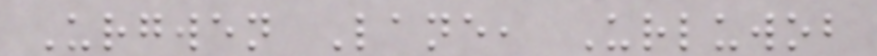Urgwen Lane, Urluwob
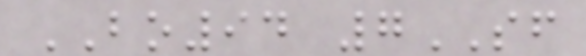BO94 7SF
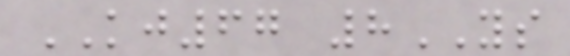KJ67 8YS
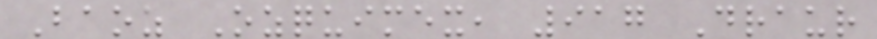Baoz Ozquimex, 917 Draur
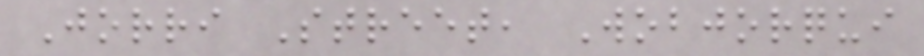Jorri Street, Wobjorqui
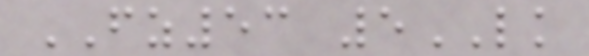FZ53 5LK
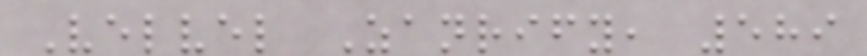Velvel Zanrify, 589
